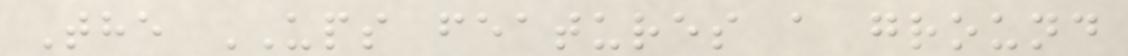The UPS features a ground
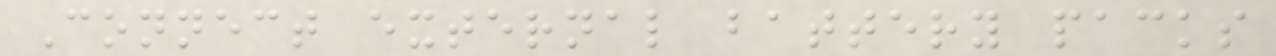Connect external battery packs
